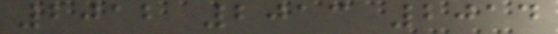2012 2013 2014
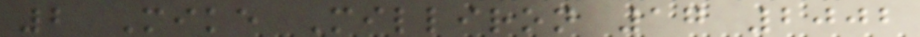2 Mike Milliron 17 2002
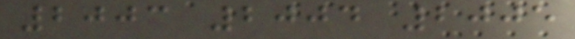2003 2004 2005
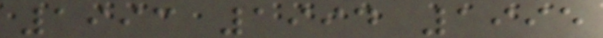1993 1994 1995
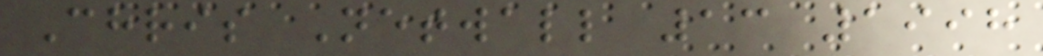Chris Netwall 13 1998
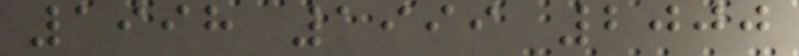1998 1999 2000
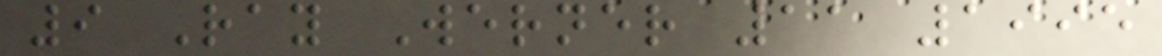9 Ray Werner 11 1995
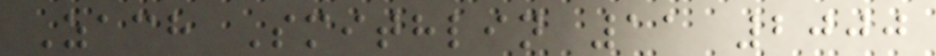Zach Smithlin 11 2000
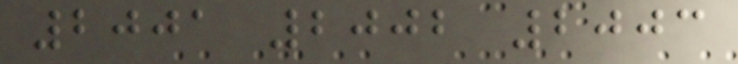2001 2002 2003
